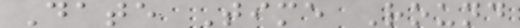Date Time Round
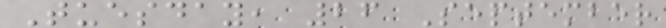Tuesday, 26 September
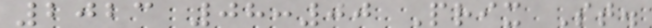2023 08:00 Prix St.
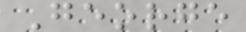George
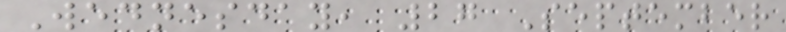Wednesday, 27 September
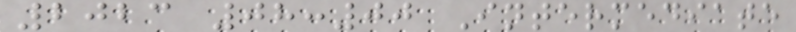2023 08:00 Intermediate
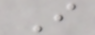I
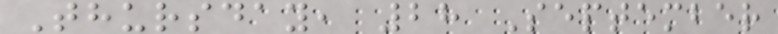Thursday, 28 September
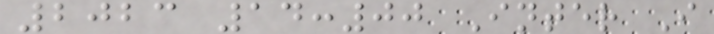2023 14:00 Inter I
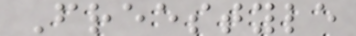Freestyle
